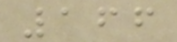166
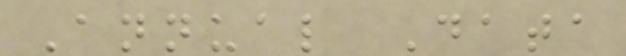Annual Data
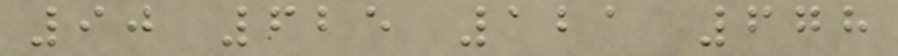90 625 121 678
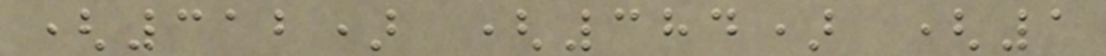(312) (384) (1
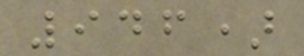946)
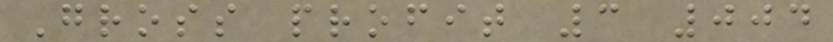Gross profit 3 004
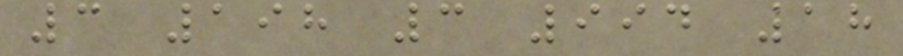3 198 3 994 18
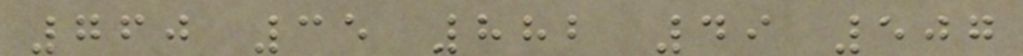760 35 882 49 507
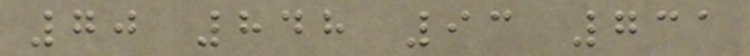70 848 93 731
